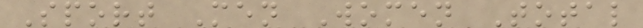Sport Men Women Total
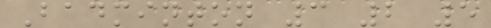Badminton 3 2 5
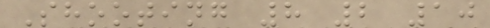Shooting 8 2 10
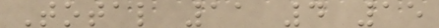Total 11 4 15
